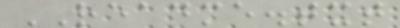README.txt
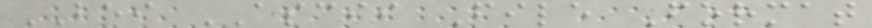BEI ASCII File Format
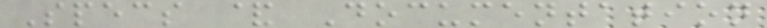Specs & Documentation
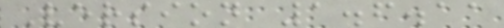Version 1.6.11
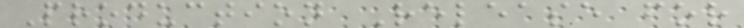Production Release for
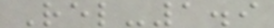Rel-1.9
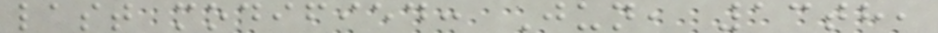last modified: Jun, 13th,
